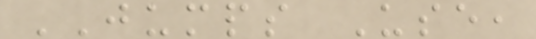JUMPS Use,
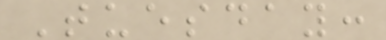Tuesday:
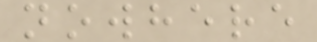nowhere
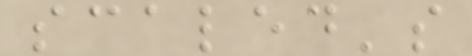scaled's
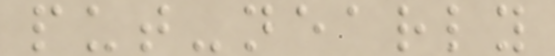put-nearly
